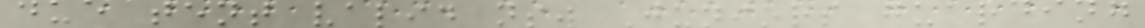due tent valid nsw Juniors guarding
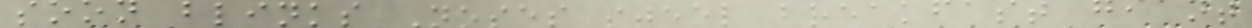soon blinks Noses steel breakfast giant
